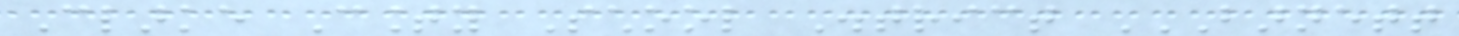Clarke County School District BARNETT
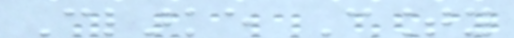Clarke County
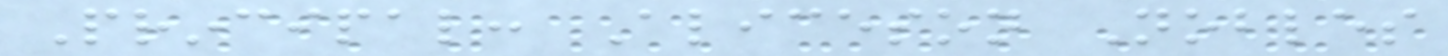Principal: Aliceson Nobles
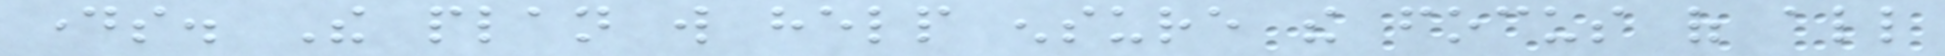days. The plan will help ensure the focus of all
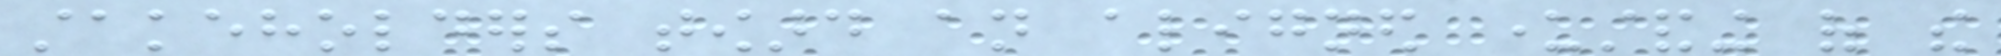stakeholders toward an aligned understanding of the
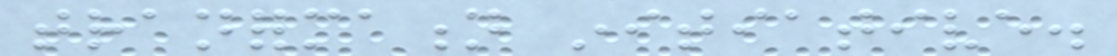tranformation initiative.
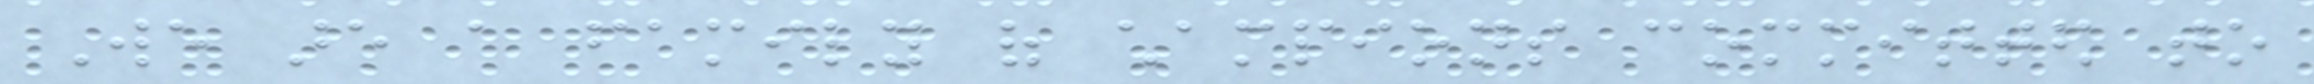We are a family of champions committed to
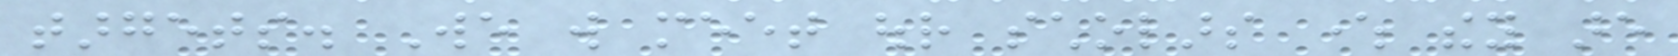targets. We will meet our scholars where they are
